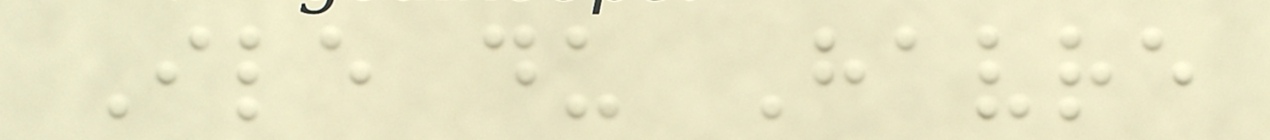Ile du Havre
